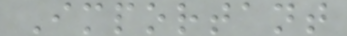Important
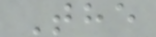The
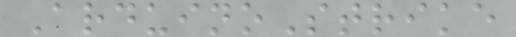ArduinoStrike
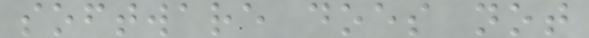software does not
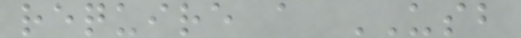require a USB
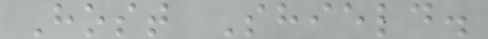Host Shield.
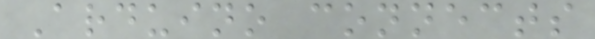Arduino connects
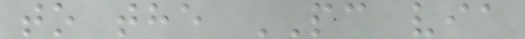to the PC via
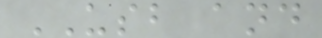USB and
